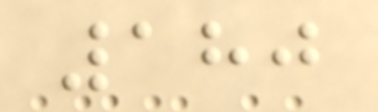180
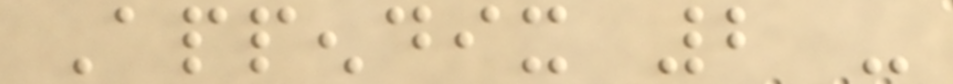Appendix 2 -
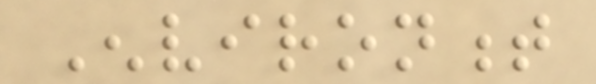Environment
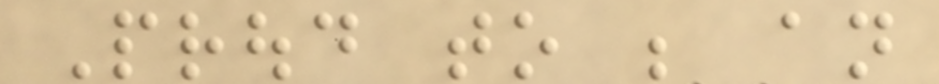Proud to be an
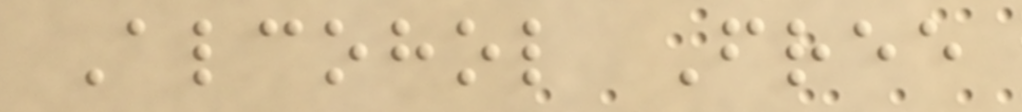Alcohol Free
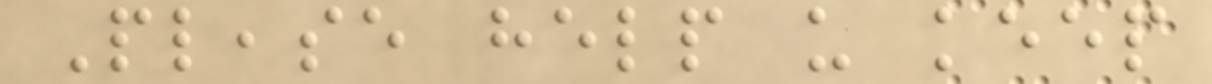Please help us keep
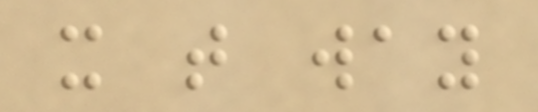it that way
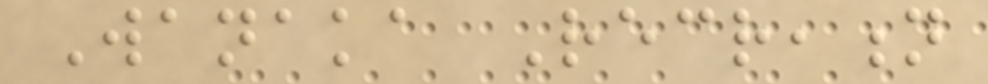Wanaka Recreation
